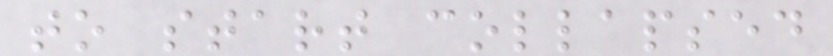to start collapsed
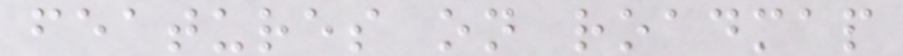features on roadmap
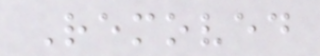Removed
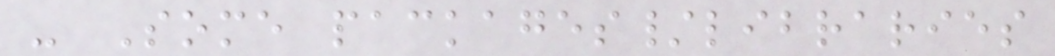- Some packages/libraries
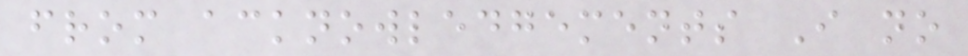from acknowledgements I no
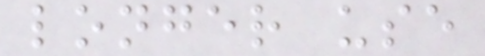longer use
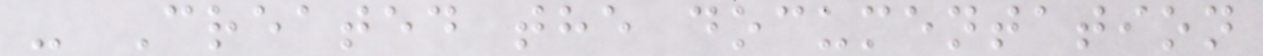- Created the documentation
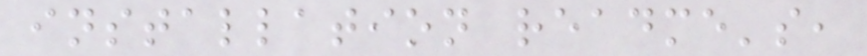installation readme's,
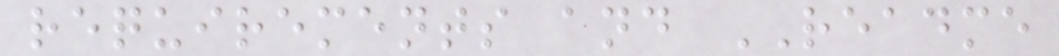requirements and README
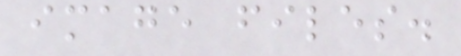image files.
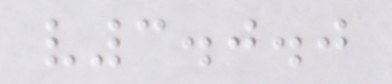v3.0.0
